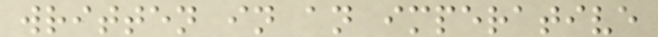written in an imperative
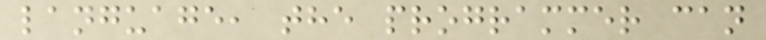language, the programmer can
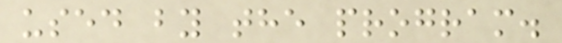used by the program.
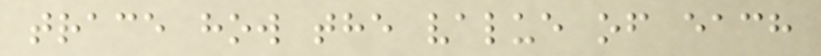trace how the value of each
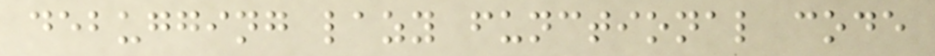debugging lazy functional code
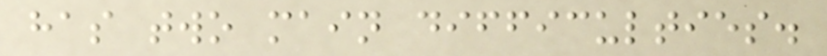has two main difficulties.
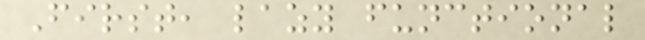First, lazy functional
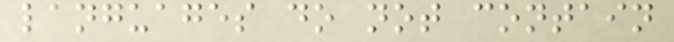languages do not contain
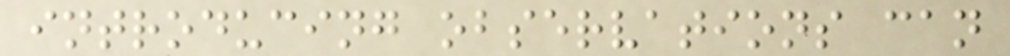introducing observations can
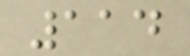114
